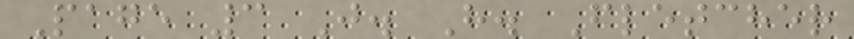Page 3 J. H. Fletcher
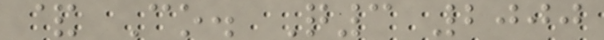& Co. Q3 2000
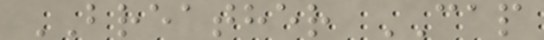BREATHER CAP
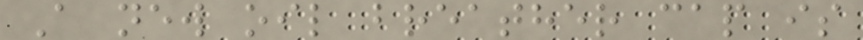A new oil breather cap is
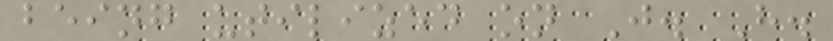being utilized on J. H.
